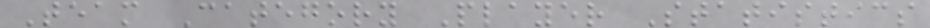Team Category Player Statistics
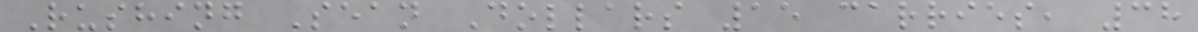Rushing Sean Dollars 15 carries, 38
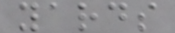yards
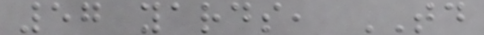57 yards, TD
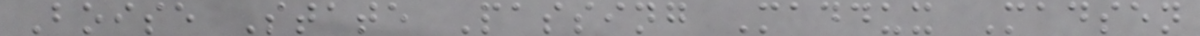Boise State Passing Maddux Madsen
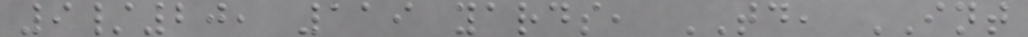9/20, 119 yards, TD, INT
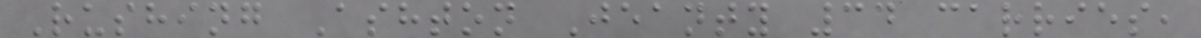Rushing Ashton Jeanty 34 carries,
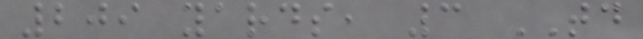209 yards, 3 TD
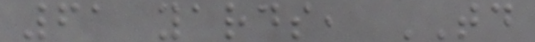61 yards, TD
